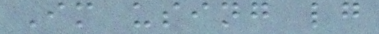Im using lg
